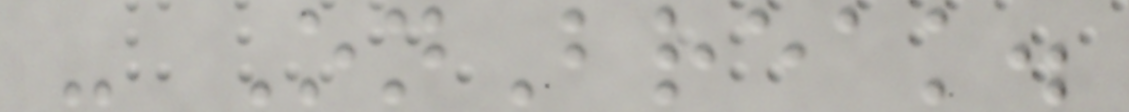- OnBreak.
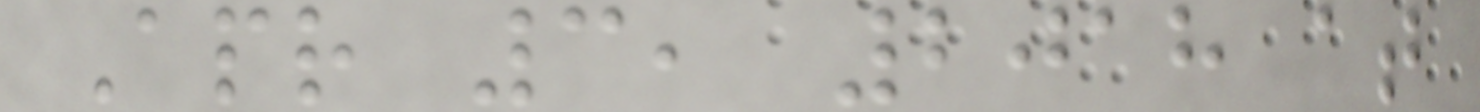Apr 3, 2018 at
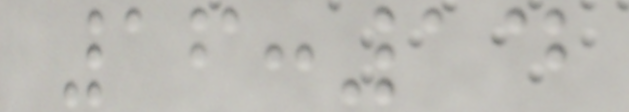16:14
